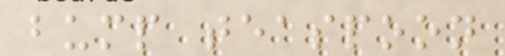bump teaspoon
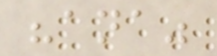"ana"
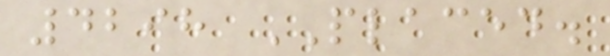4298 PLACED.
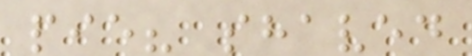pie? shaved
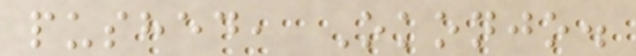pushed, Okonjo.
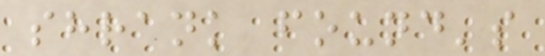shrank found's
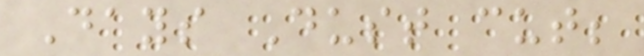Days Dust cut;
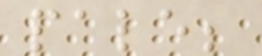pale;
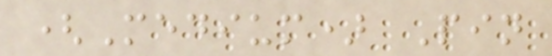(Medium) Pin
